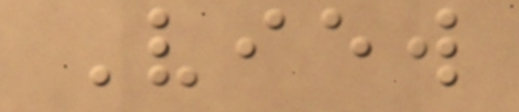View
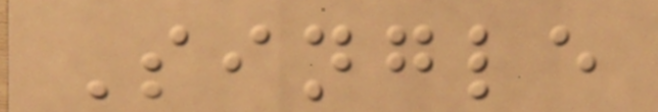Single
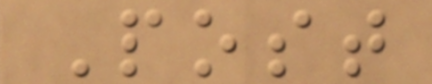Post
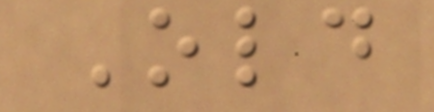Old
